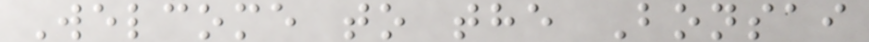Welcome to the Bonsai
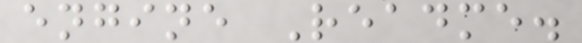engine Readme.
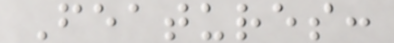Features:
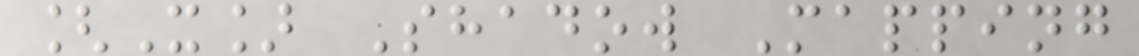[X] Shadow Mapping
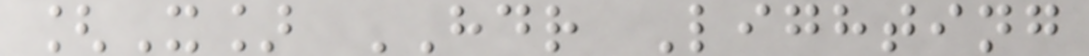[X] HDR Lighting
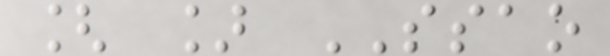[ ] SSAO
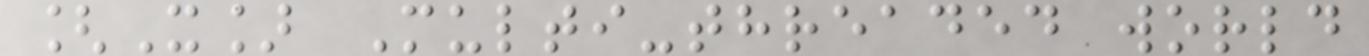[X] Multi-threaded world
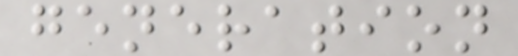generation
